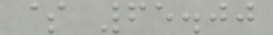$ 65.00
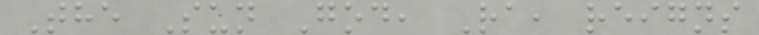The Sun God, Ra, reigns
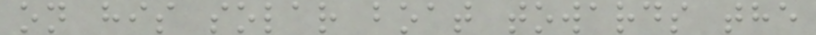on his solar boat towards the
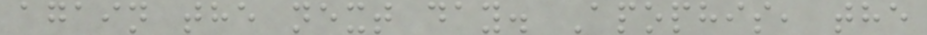again the next day. Apophis, the
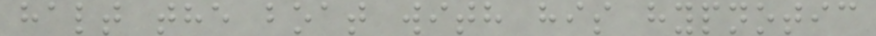halt the boat with his hypnotic
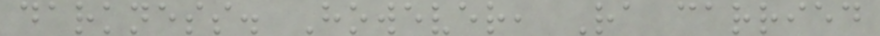darkness. However, Ra carried
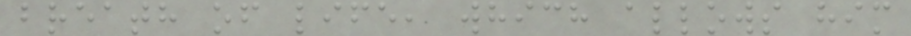breath of life, which allows him
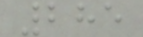285
